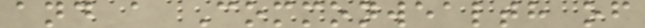and a Commonwealth of
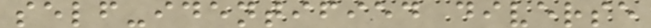self-identified diverse
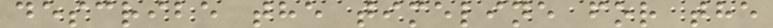describe the timeline for the
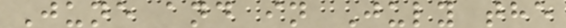June and in July the
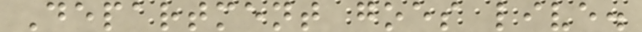Department goes live.
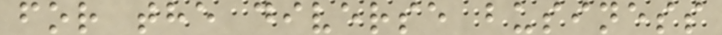for the diverse business
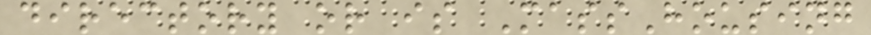directory or is MassHousing
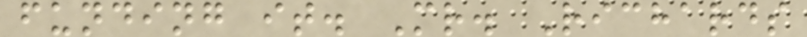funding it. Mr. Richards
